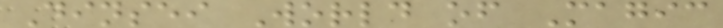Dinsei World of Magic
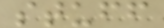stuff
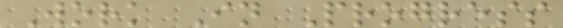Work In Progress
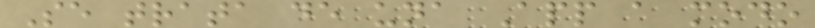Se trata de una App a modo
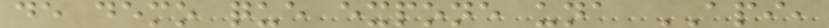de demo que expone una API,
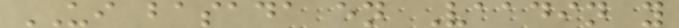UI basada en Vaadin y
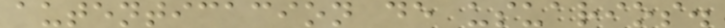autenticacion de usuarios.
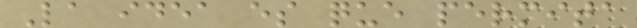La idea es que permita
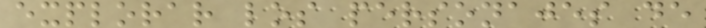explorar los personajes de
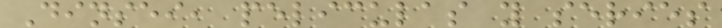Dinsei, peliculas y series
